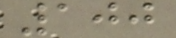100
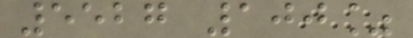5527 100%
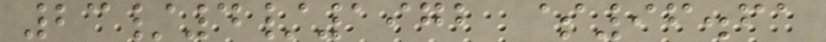23/4/1972 $96.61
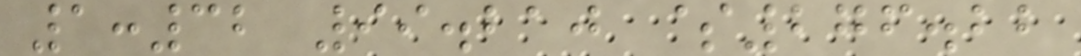1:32 99.210 $276.22
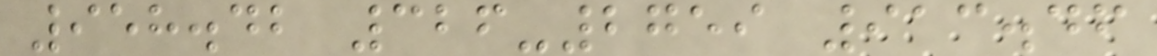958.42 326-2759 913.46
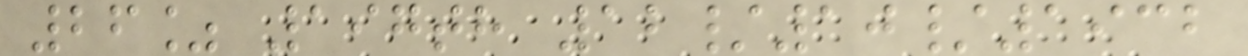26% 197th 12/10/1932
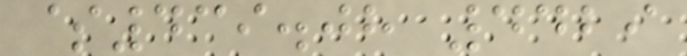$439.08 4429
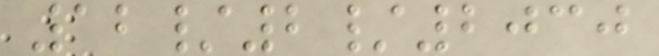12/2/2030
